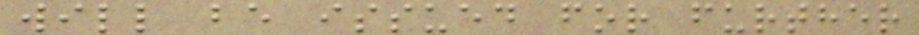will be issued for further
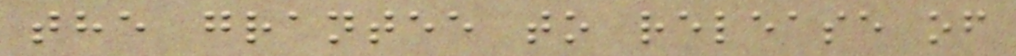the grantee to release of
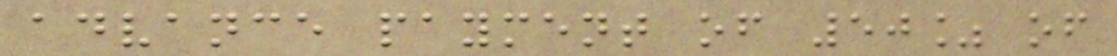advance payment of 50% of
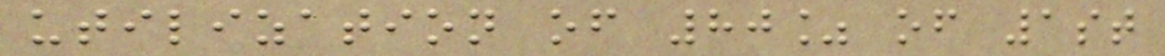utilization of 80% of 1st
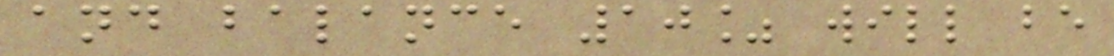and balance 10% will be
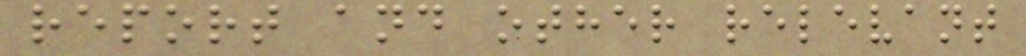report and other relevant
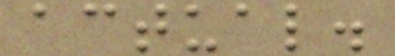actual.
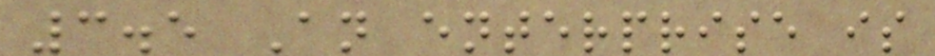3.5 An enterprise is
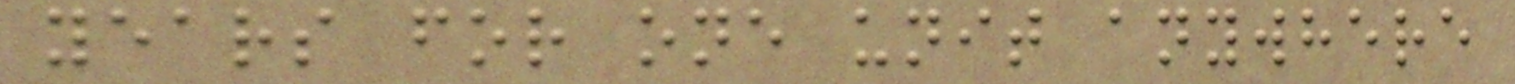years for one unit anywhere
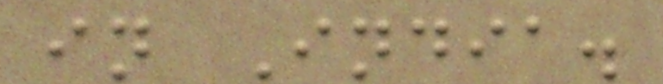in India.
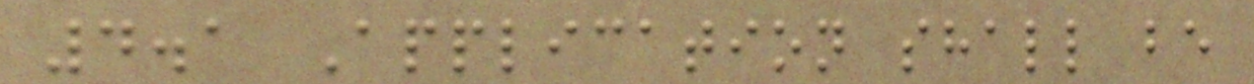4.1 Application shall be
